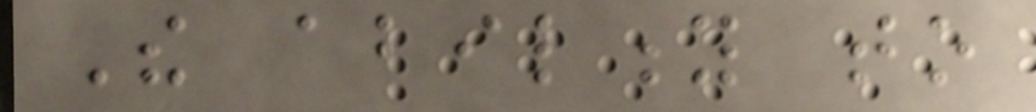The ability to
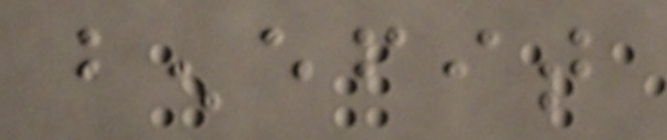benefit
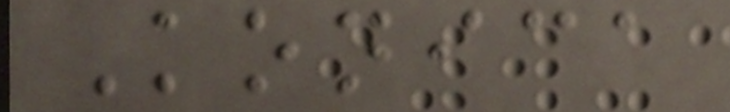Konica
